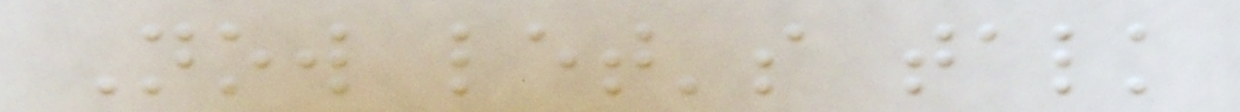Now let's talk
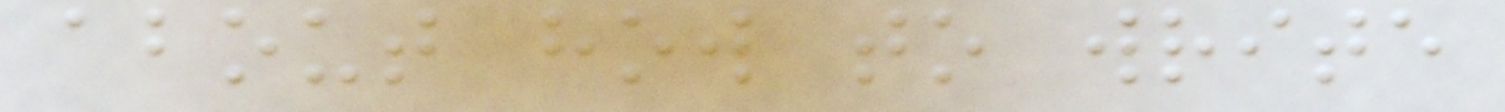about how to write
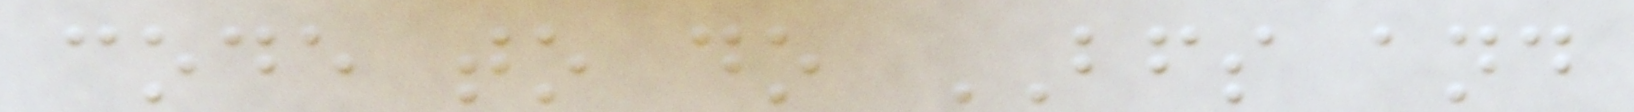code to do BFS and
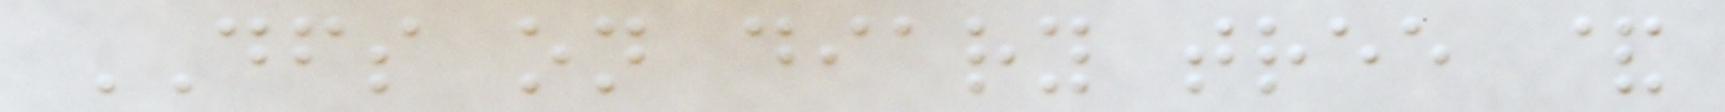DFS on diary tree &
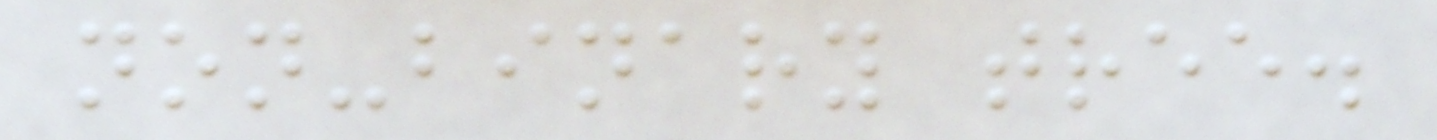non-binary tree.
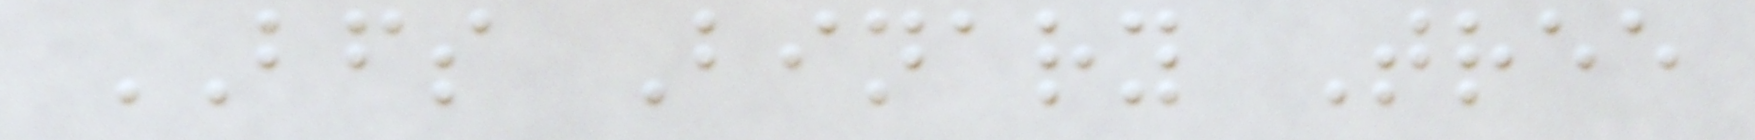BFS Binary Tree
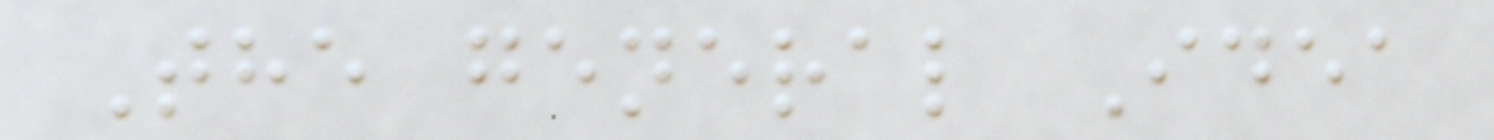The general Idea
